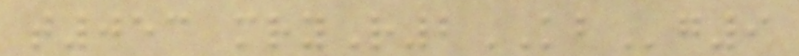t053 mryR2KBg9
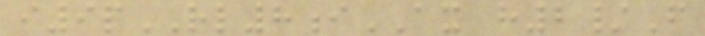i9pRL8iAX h2/F
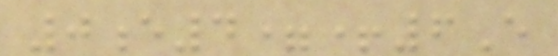0e4=+6E
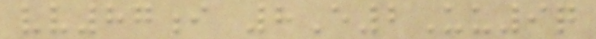vv87i 8E2Uu9q
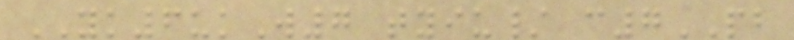YK6ukW7 tyiu/ c7PB
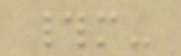#m-
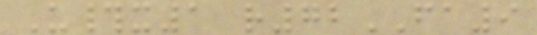U#x1 r72FA9
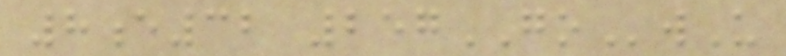8e32 257GOwU
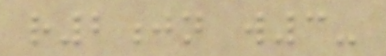r2jn w3-
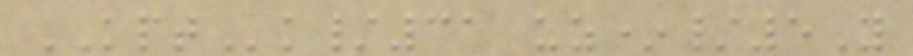KPTk/31 uz*/5Y
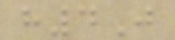h4J
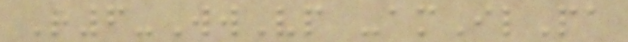R6-WwVp -amIlPa
